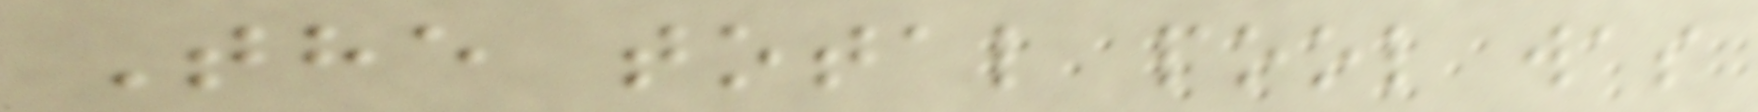The total pool was
